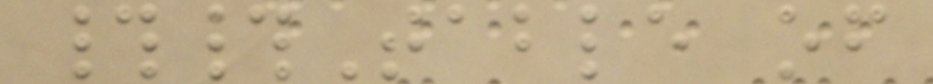##Table of
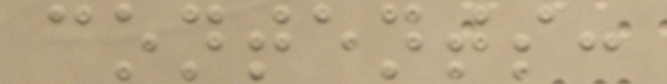contents:
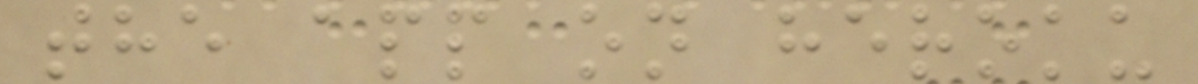the app on heroku
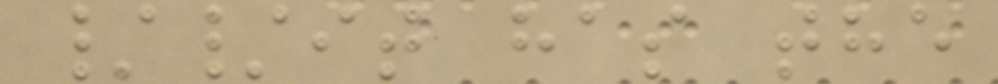//it has the
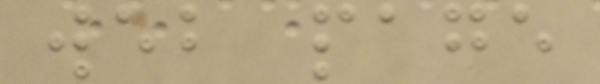web page
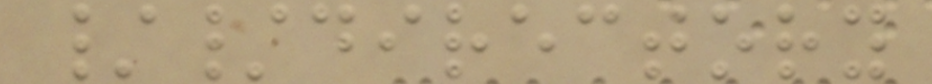//directory
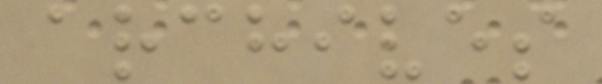archives
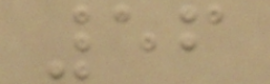56
